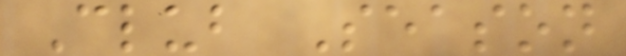Club Season
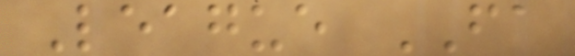League FA
